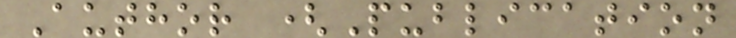Author (Publication
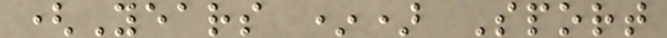(Years *) Sport
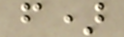f)
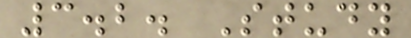3.2. Study
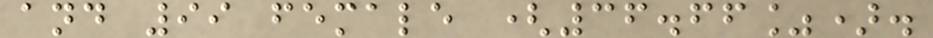and 99 female (36.66%).
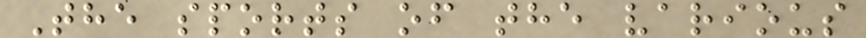The sports of the various
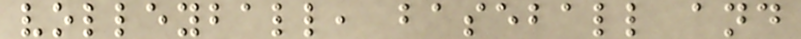volleyball, baseball and
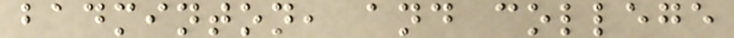badminton, and college
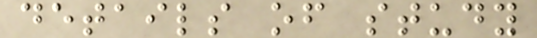details of study
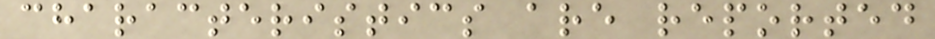characteristics are reported
